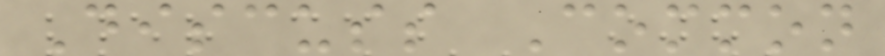Discuss Common
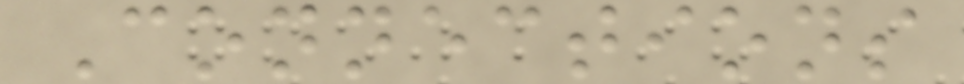Connections
